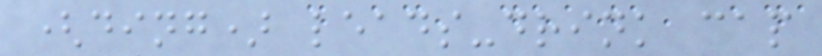(ding) leads-drink cap
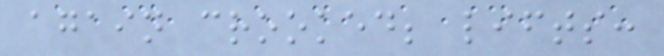again crooked; lifts:
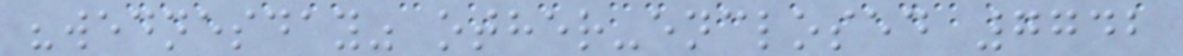"wednesday" other-enclosed 7742
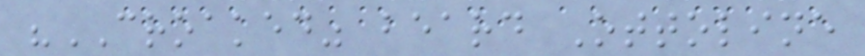"CROAKED" beard Ottoline
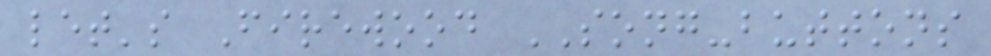let's Firewood SONG-buttons
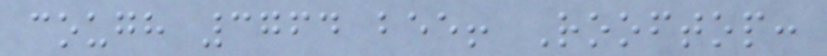cough 3764 bee! Rooftop:
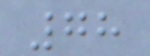78
